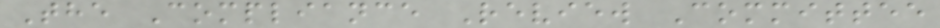The Compliance Review Committee
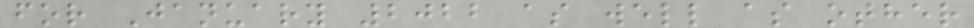for January 2022 as well as other
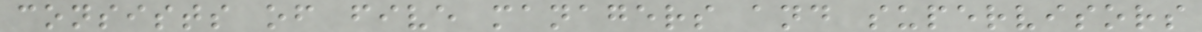consists of five managers and supervisors
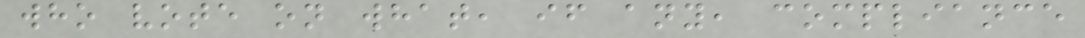who vote on what, if any, compliance
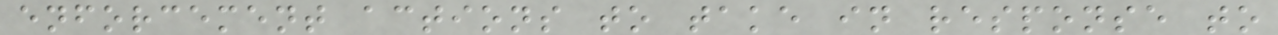enforcement actions to take in response to
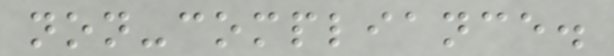non-compliance.
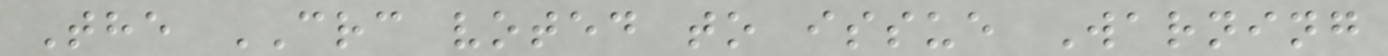The CRC voted to issue Warning
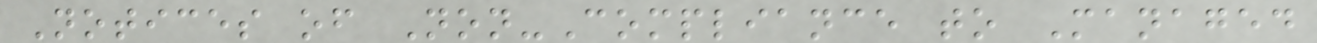Notices of Non-Compliance to Managed
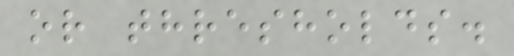or thresholds.
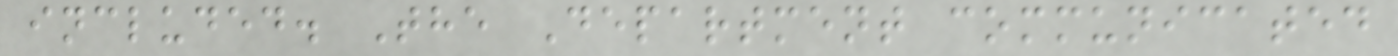included. The Department communicated
